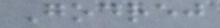Godrej
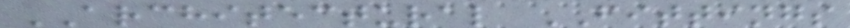ARCHITECTURAL FITTINGS
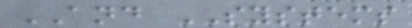AND SYSTEMS
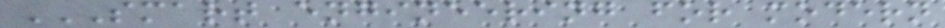SMART ENGINEERING FOR MODERN
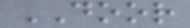DOOR
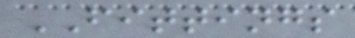FITTINGS
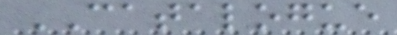CATALOGUE
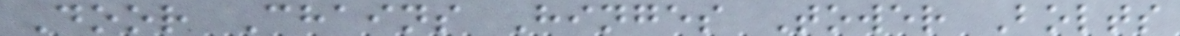Door Chains Hinges Tower Bolts
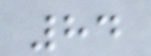84
